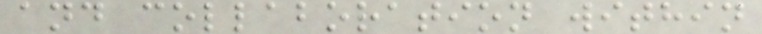and collaboration within
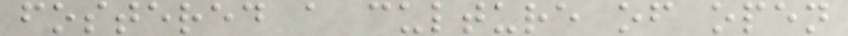fostered a culture of open
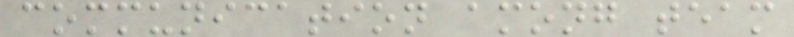communication among team
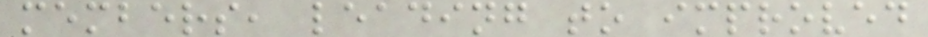members, leading to improved
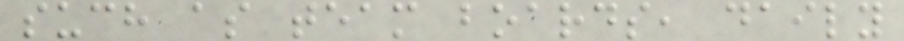such as team boards, daily
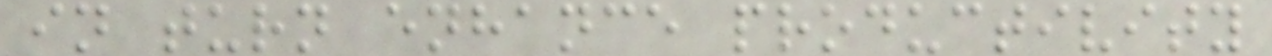in turn enhance productivity
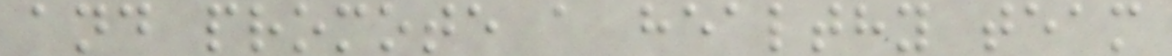and promote a healthy team
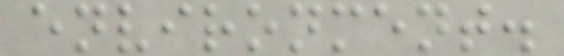environment.
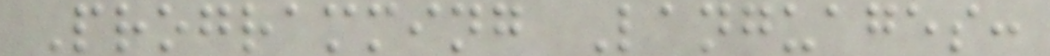Programming Languages:
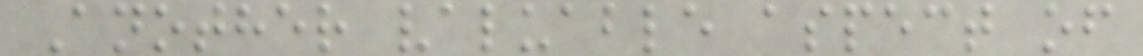Another valuable aspect of
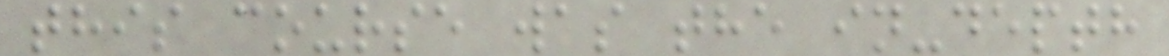this course was the in-depth
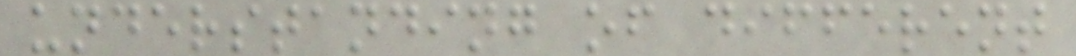understanding of different
